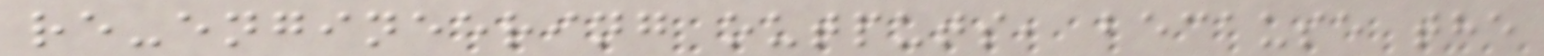re-engineering outputs, because the
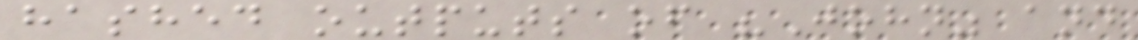hashed outputs of "John" and
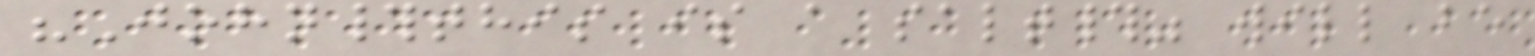"John#this is a salt#" will be
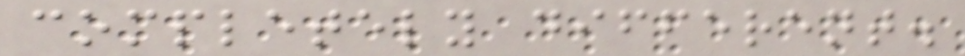completely different.
